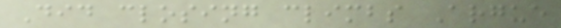Did closing climbs Argue
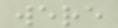were
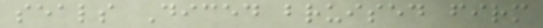seals Diced bruised firm
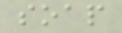soap
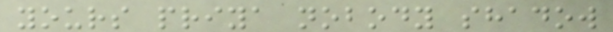yours priya nobody shadow
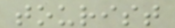tourist
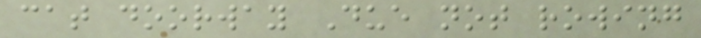cat doorway Due not rowing
